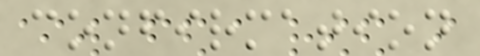confirmation
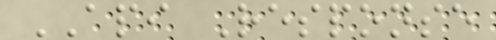API Response
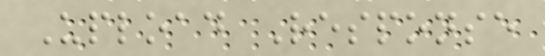Upload Response
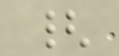{
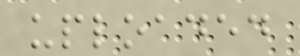uploaded
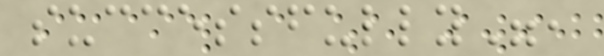successfully",
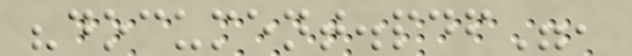"document.pdf",
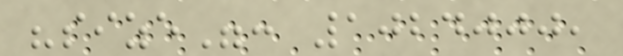"size": 1024000,
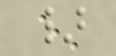}
